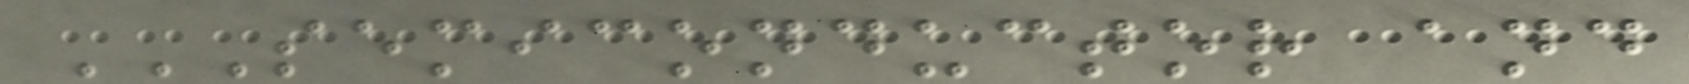SEMICONDUCTOR AND
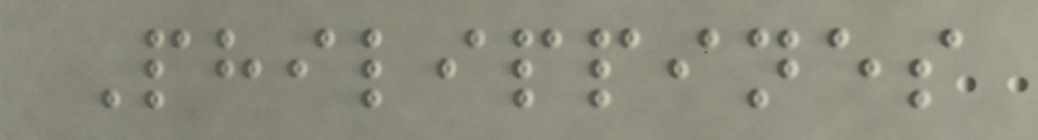Philippines
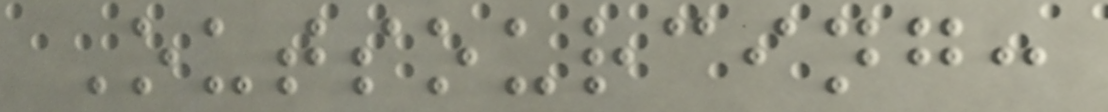Outsourcing:
